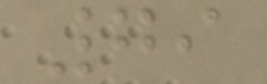79
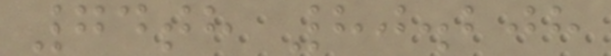74th 80.208
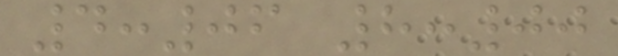4:06 8:00
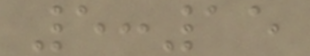5:15
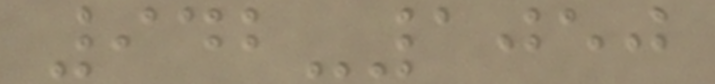942-1050
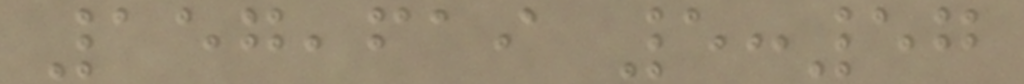157,619 5:57
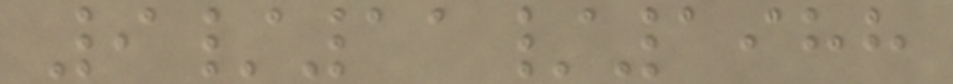9/11/1988
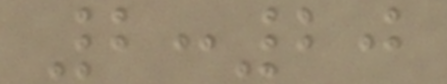2:20
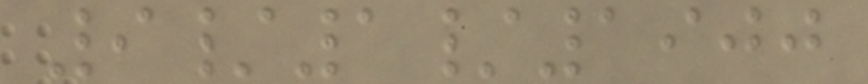9/1/1900
